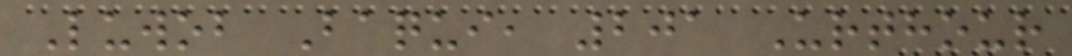Luwob Baqui, 201 Urthour
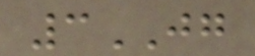3JG
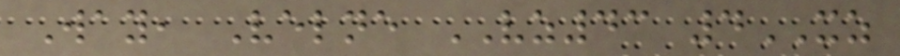Way, Velne VZ43 4XZ
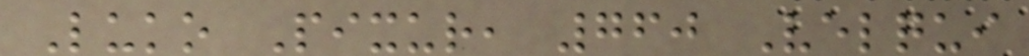Luko Pixur, 760 Velqui
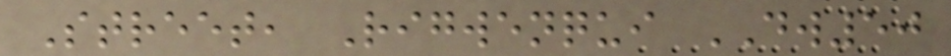Street, Rigwenqui DW50
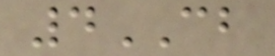4CB
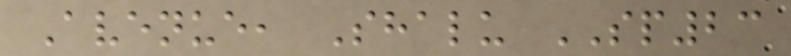Avenue, Shalu SP23
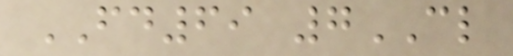FD69 7CL
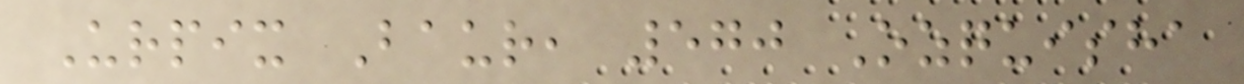Urpix Baur, 570 Ozquisha
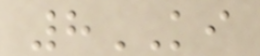8KI
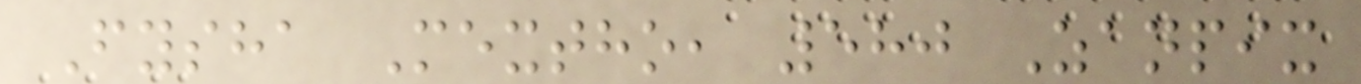Fysha Mextho, 580 Zanpix
